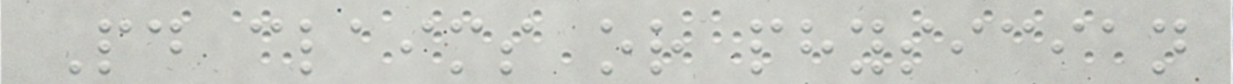Paid claims or physician
